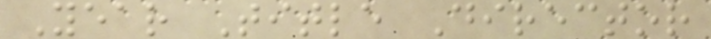Year Title Director
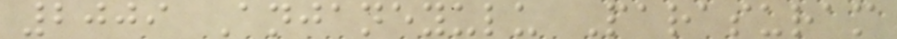2009 Anjaneyulu Parasuram
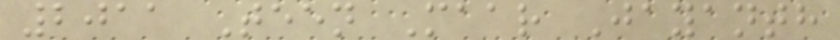2011 Teen Maar Jayanth
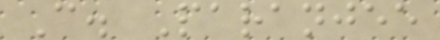C. Paranjee
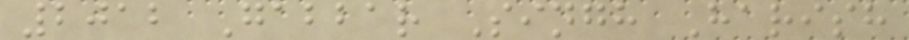2012 Gabbar Singh Harish
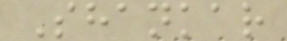Shankar
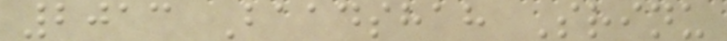2013 Baadshah Srinu
